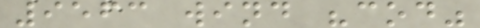9563 wind "cod"
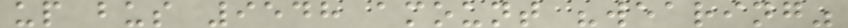up bus 9548 amount "wearing"
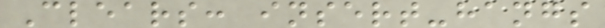Clears: insert-hangs
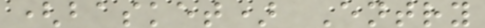(basket) Entry
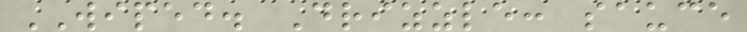WIPED. Drizzle: sauce
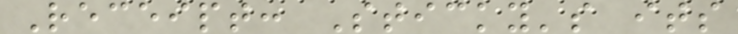Receipt: Sticky's its
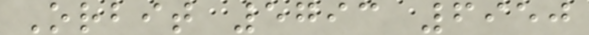Orbit 5793 6950
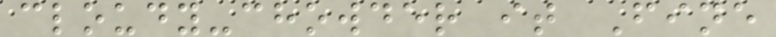cloudy-chowder it Fine
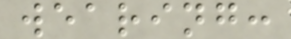wearing:
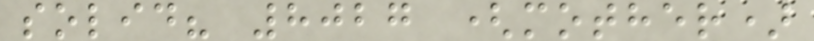solid? 8027 (mother)
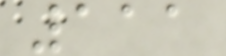111
